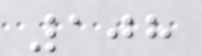108
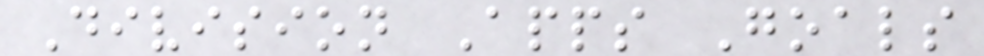Division Apps Goals
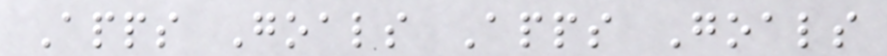Apps Goals Apps Goals
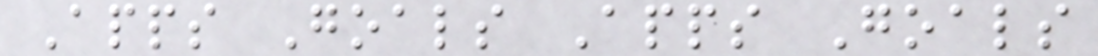Apps Goals Apps Goals
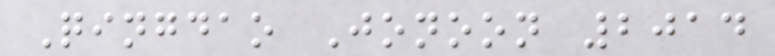Qingdao Jonoon 2014
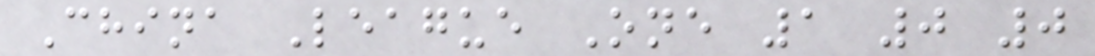China League One 1 0 0
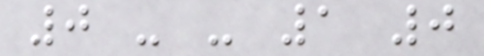0 - - 1 0
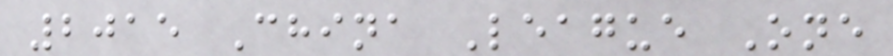2015 China League One
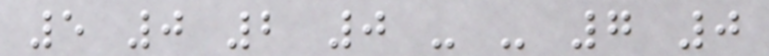5 0 2 0 - - 7 0
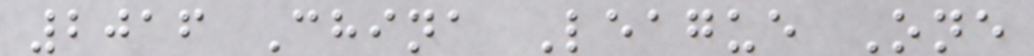2016 China League One
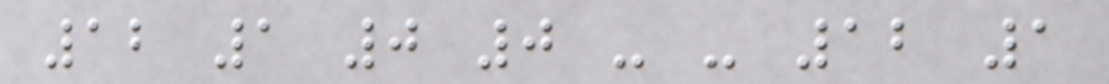12 1 0 0 - - 12 1
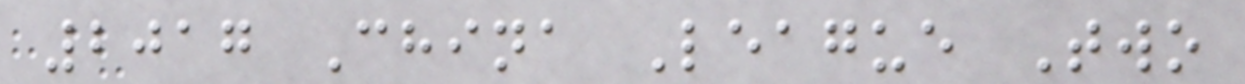2017 China League Two
